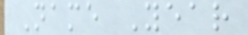Name Year
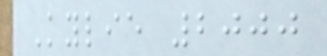Kylie 2000
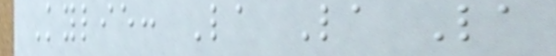Kylie: La La La
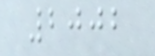2002
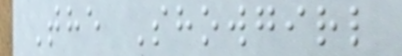The Showgirl
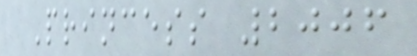Princess 2006
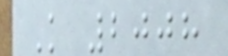K 2008
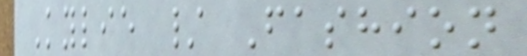Kylie / Fashion
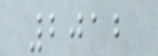2012
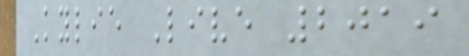Kylie Live 2019
